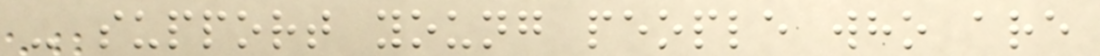- support young people who are
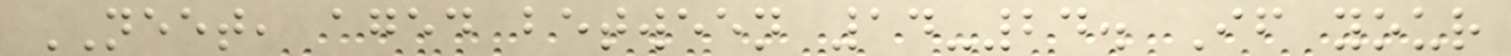NEET, aged between 14-24. If your
